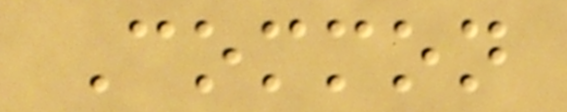Common
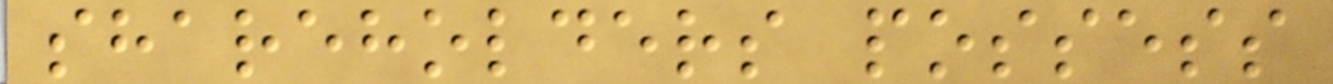shareholders possess
